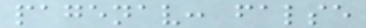pagenav: false
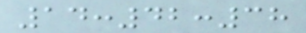14:42:38
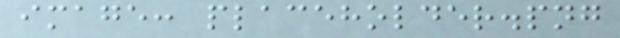image: placeholder.png
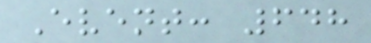Event: 648
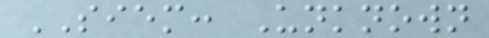SIEM: Unknown
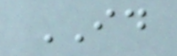ID
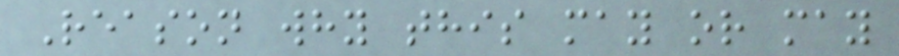Reason why this may or may
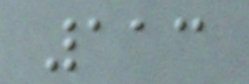113
